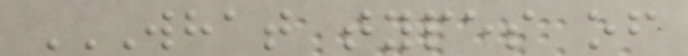WHAT TYPES OF
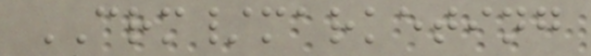CRM/marketing
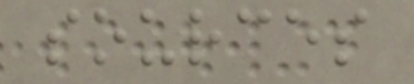sources
